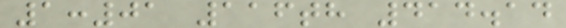1:01 116th 414.14
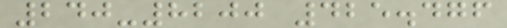240-8200 425.476
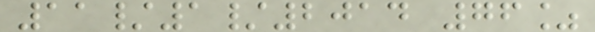11/1/2014 76%
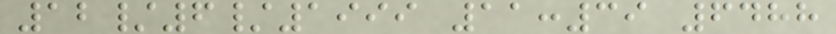12/6/1999 11:39 6488
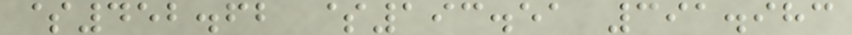$452.62 $193.51 391.983
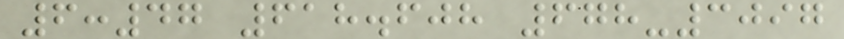6:47 618.608 678-3097
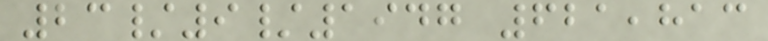23/9/1947 621,813
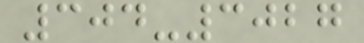304-3027
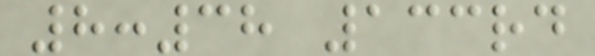8:38 133rd
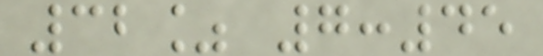32% 7:45
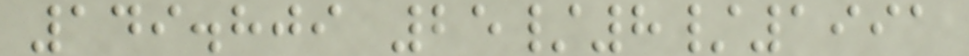149.809 25/8/1991
